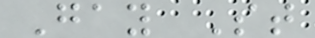Gay St
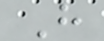H
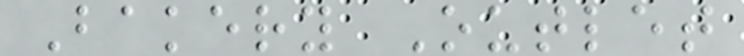Bakery Outlet
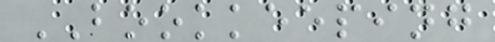BOOKKEEPING
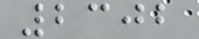2302
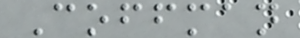Coffman
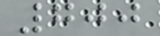700
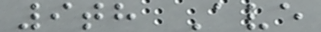9th Ave
